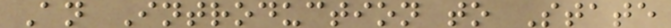An Introduction to State
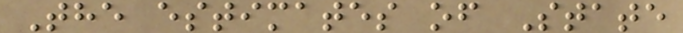The estimates of State
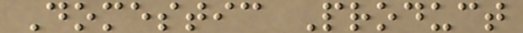Domestic Product
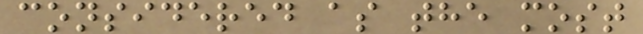considered as the most
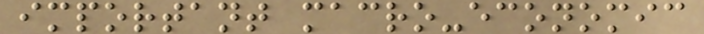important macro-economic
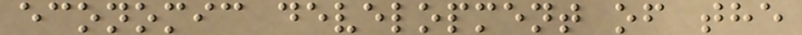economic development of the
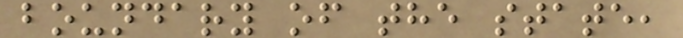boundary of the state,
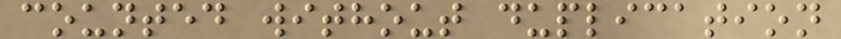counted without duplication
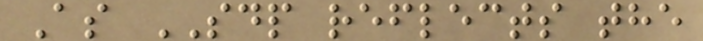As SDP reflects the
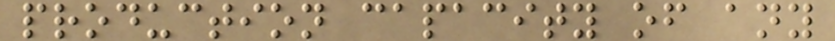production capacity of any
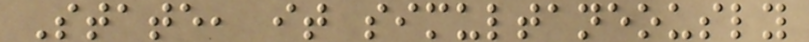State, it simultaneously
